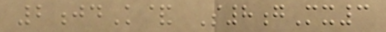2jdK& S8gMx3
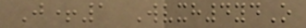J+1 Wvxh4ydO
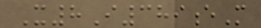X8I389eM
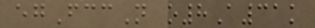egFccN o8A31k
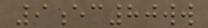9ec80ww
